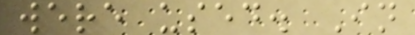were used. In
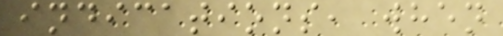indications, when
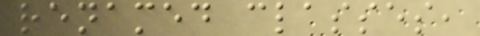renamed classes,
